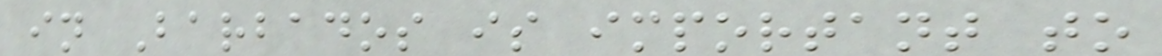in Barbados is important to
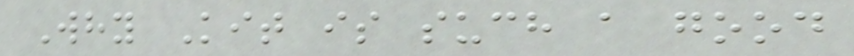Why Kit is such a good
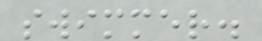swimmer.
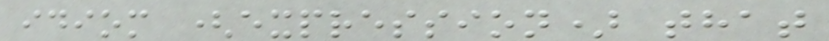idiom (expression) that
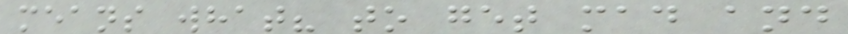means what? to get mad and
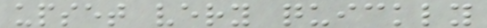upset very quickly
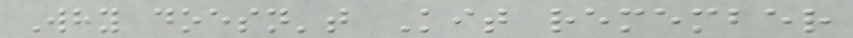Why doesn't Kit remember
